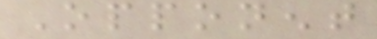Opponent
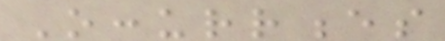Occurrences
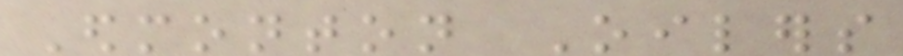Edmonton Oilers
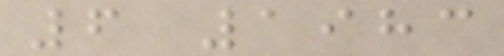6 1983
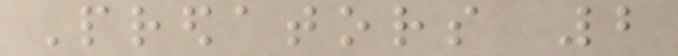Predators 2
